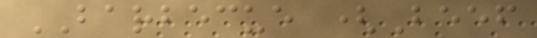BARBECUE (Beef
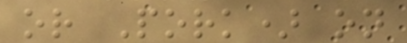or Pork) on
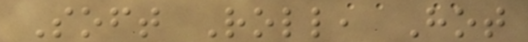Soft Roll, Hot
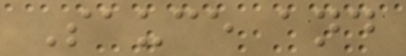Sauce and
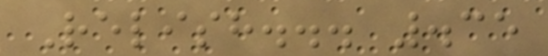Relish... .35
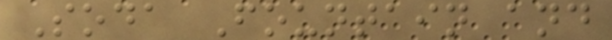Soda Fountain and
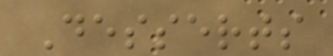Desserts
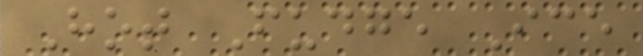Hot Fudge Ice
